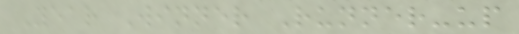Year Winner Runner-up
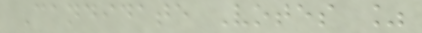Candidate Votes %
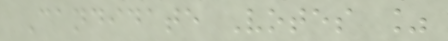Candidate Votes %
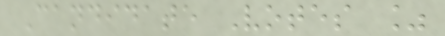Candidate Votes %
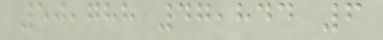50,788 47,844 6
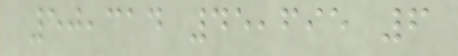50,314 45,695 6
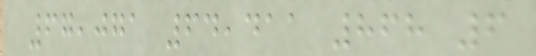67,071 64,411 868 6
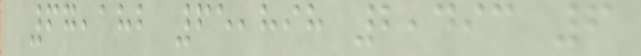67,182 65,898 2,493 6
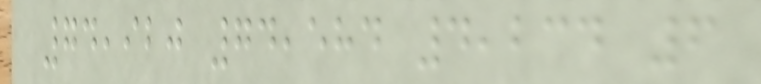74,920 74,584 4,234 6
